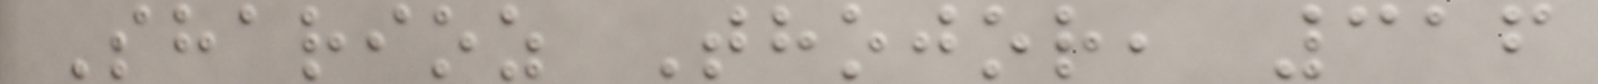Sharioz Thojor, 316
